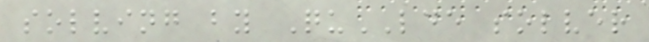solving by QuLDE solver
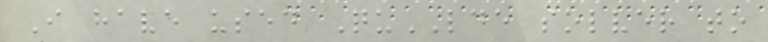I have used QuLDE solver to
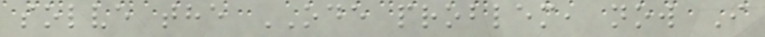solve the ODE problem, now I
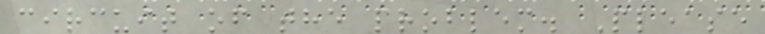circuit of the problem. Please
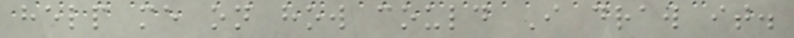help me on how could I draw it.
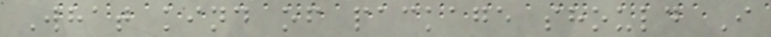What kind of package should I
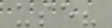use?
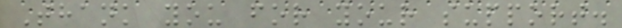Thank you for your support.
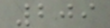209
